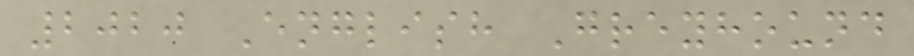2020 English Greyhound
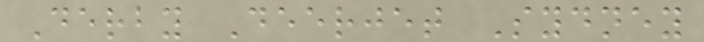Derby Deerjet Sydney
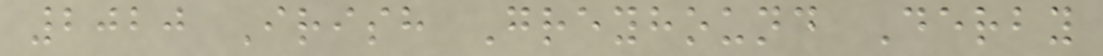2020 Irish Greyhound Derby
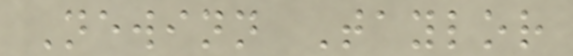Newinn Taylor
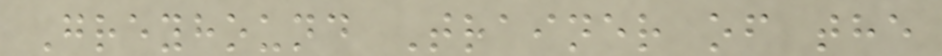Greyhound Trainer of the
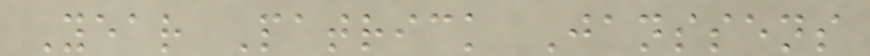Year Patrick Janssens
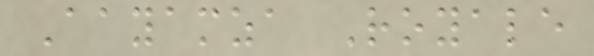Aayamza Royale
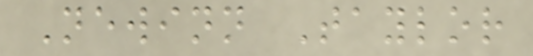Newinn Taylor
